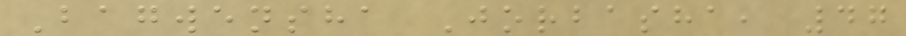Bagwensha Jorbasha, 47
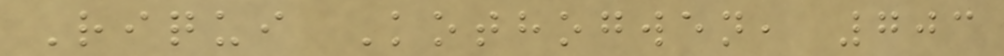Riqui Kothogwen, 703
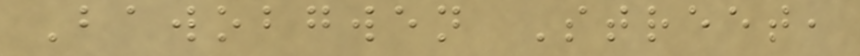Bawobgwen Street,
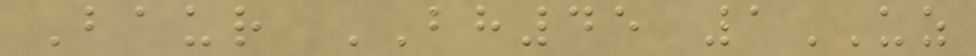Baur BH45 1UZ
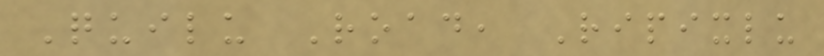Quilu Road, Ripixlu
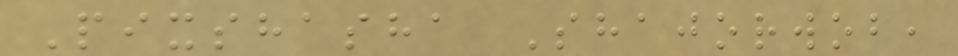Pixshasha Shajorwob,
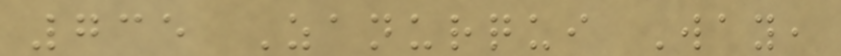735 Zanurqui Way,
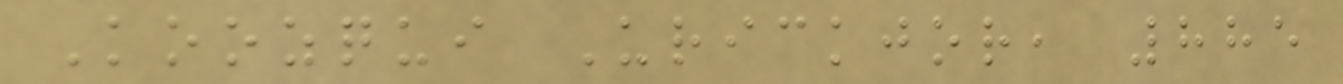Koozqui Urickjor, 885
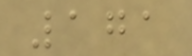171
